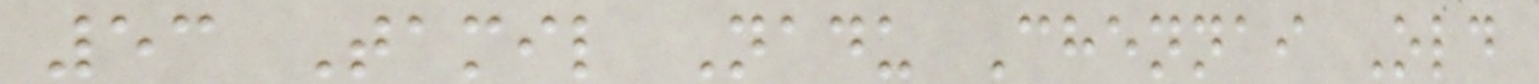53 Tamil Nadu Chennai Old
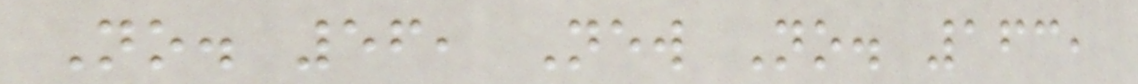No. 56, New No. 163,
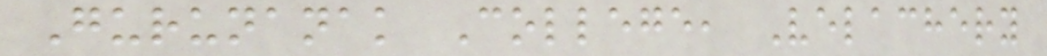Gurunanak College, Velachery
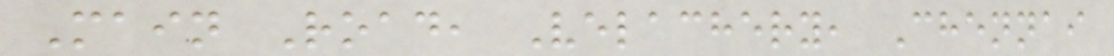Main Road, Velachery, Chennai
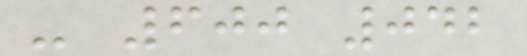- 600 042
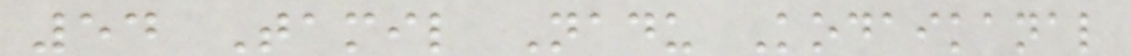54 Tamil Nadu Kodaikanal
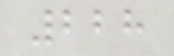228
